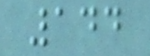144
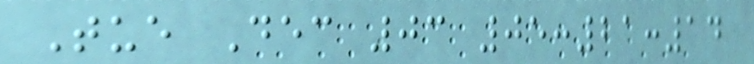Tue Dec 03 05:21:14
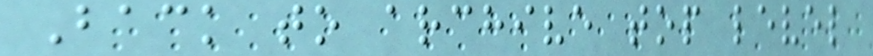Back to archive top level
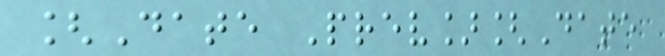[Date Prev][Date
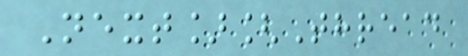Next][Thread
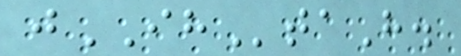jIHtaH.
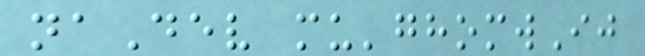naDev mu'ghomwIj
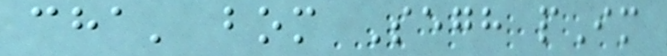cha' bom Segh pIm
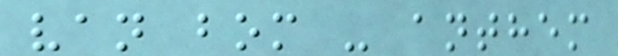van bom - anthem
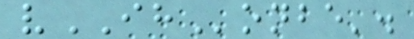vIHonbe'.
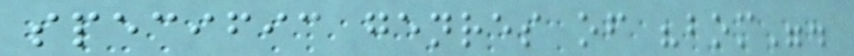specific genres of "bom".
